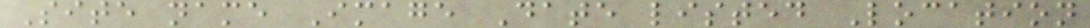Site name Image Date listed Location
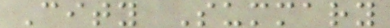City Summary
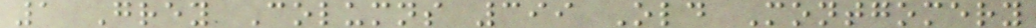1 Grey Columns 399 Old Montgomery
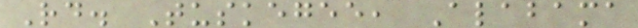Rd. Tuskegee, Alabama
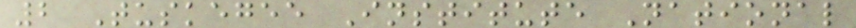2 Tuskegee Institute National
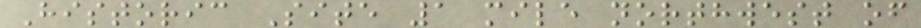Historic Site 1 mile northwest of
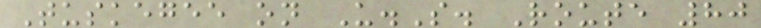Tuskegee on U.S. Route 80
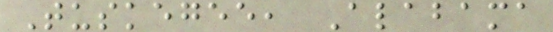Tuskegee, Alabama
